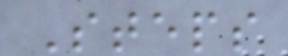Steps
